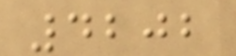4202
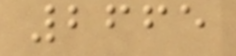2665
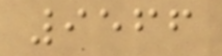9566
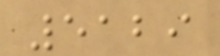5129
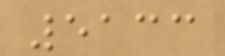5133
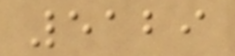5129
